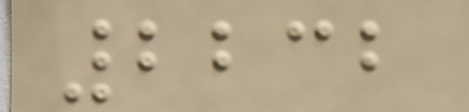2232
